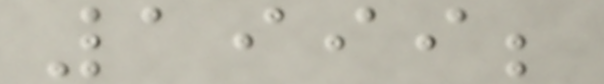1999;
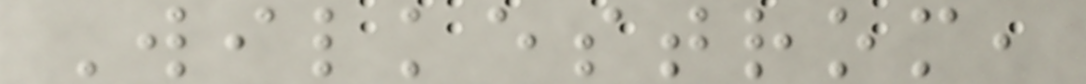Wilkestrom,
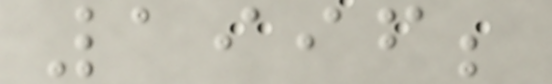1996;
